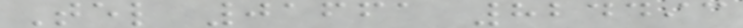Tel 01661 824493
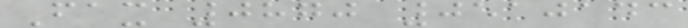Fax 0870 0510143
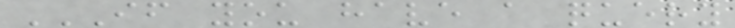IF YOU HAVE A QUERY
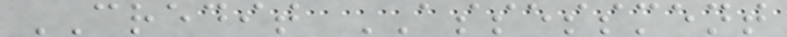CREDIT ASSESSMENT
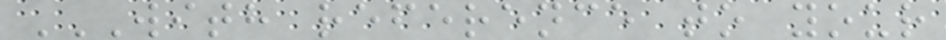WITH REFERENCE TO YOUR
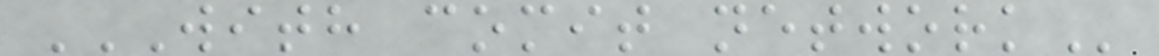WITH COMIT NETWORK
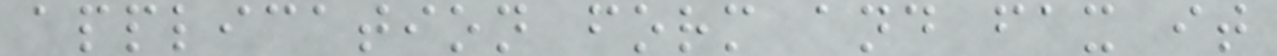application form and fax it
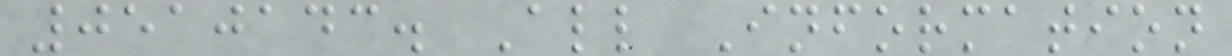0510143. All Information
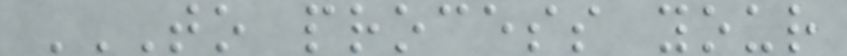TO PROCESS YOUR
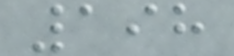198
